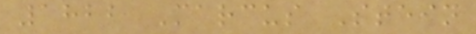1822 Marcus Stein
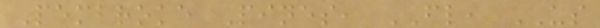Pembroke Pines, FL, US
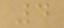4
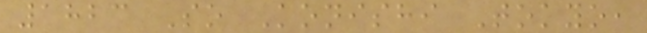1823 So Konishi Tokyo,
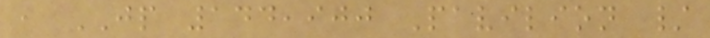, JP 144,900 Pavilion /
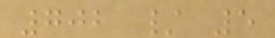702 / 5
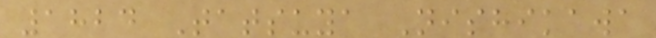1824 Tatsuya Nishikawa
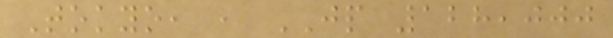Tokyo, , JP 128,000
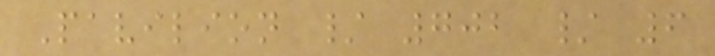Pavilion / 702 / 6
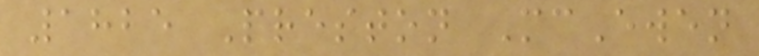1825 Preston McEwen
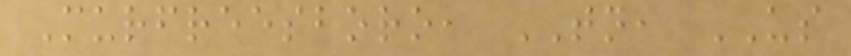Murfreesboro, TN, US
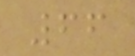66
